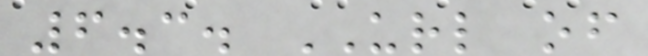6.3. URL of
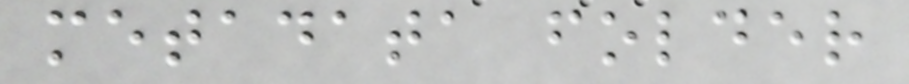metadata folder
